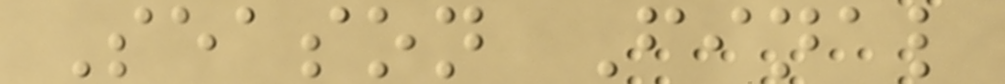Season Final
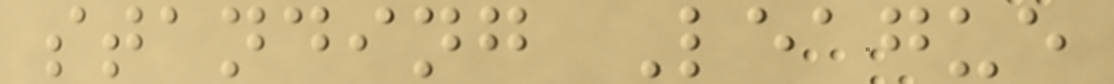standing League
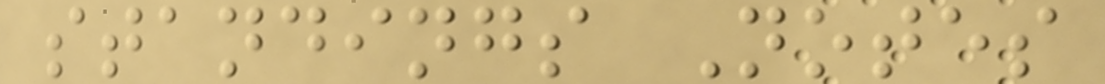standings Notes
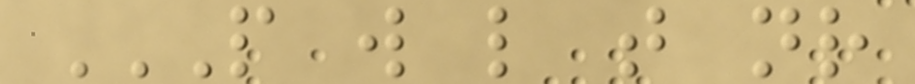P W L T NR
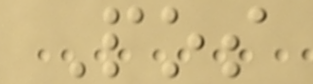Pos
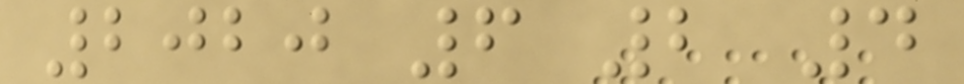2020 6 2 4
